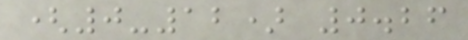(0-12) 0.26
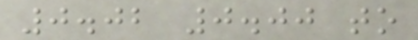0.02 0.00 to
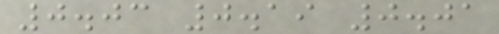0.03 0.19 0.01
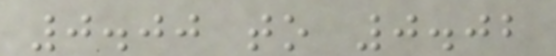0.00 to 0.02
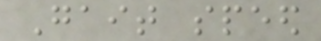Gait speed
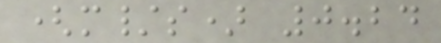(m/s) 0.24
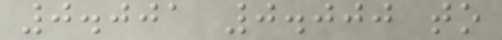0.001 0.000 to
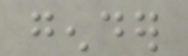gender
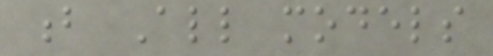b All models
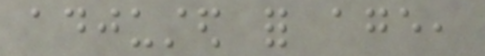adjusted for age,
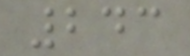243
